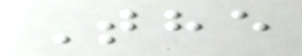The
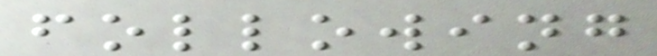following
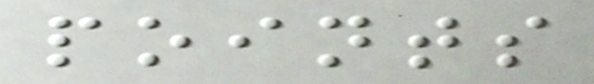points
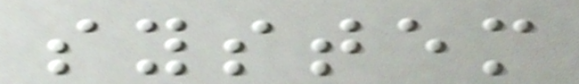system
